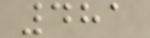481
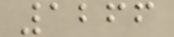1266
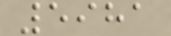5981
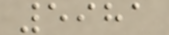5981
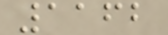1162
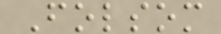Folsom
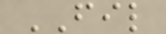FIL
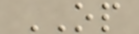OP
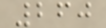260
